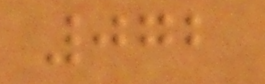072
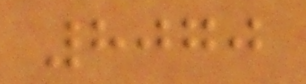8070
